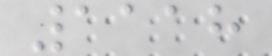1118
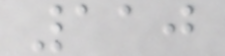110
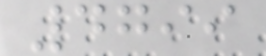4799
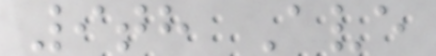9th Ave
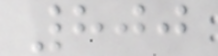800
